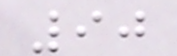90
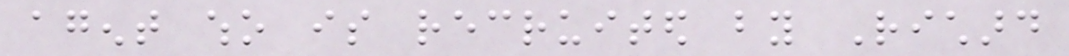agent who is recruited by Richard
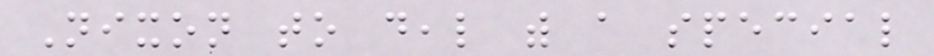Nixon to deal with a special
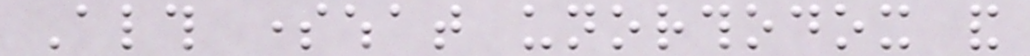Although somewhat unorthodox and
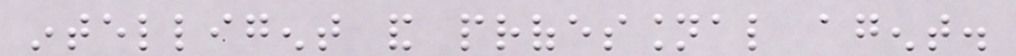intelligent and professional agent.
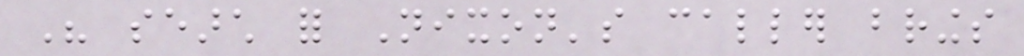His search for Nixon's caller brings
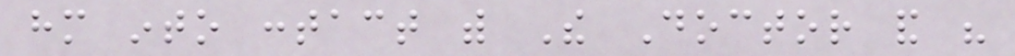him into contact with The Doctor and his
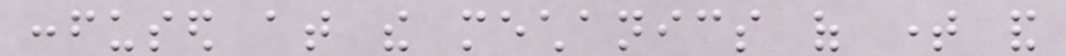confused at the mechanics of time and
